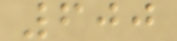600
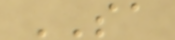SA
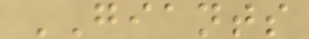GIANTS
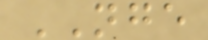NGE
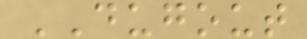DUGOUT
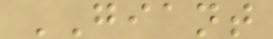GIANT
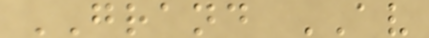GRAND AV
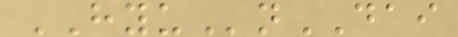HYUnDAI
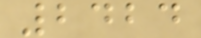2424
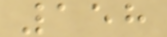158
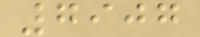7907
